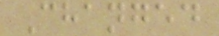Changed
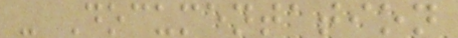- Documentation
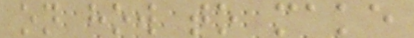on how to make
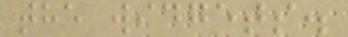the widgets.
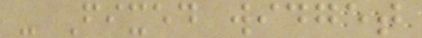- Fixed widget
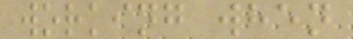working when
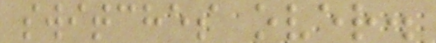switches over.
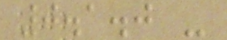0.1.0 -
